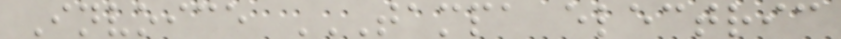Invoice TAMPA ELECTRIC
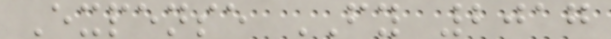Expense FY 2017
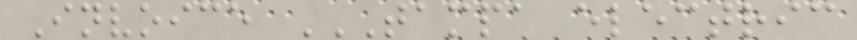Invoice TAMPA ELECTRIC
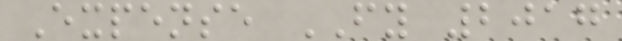Expense FY 2017
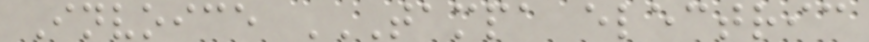Invoice TAMPA ELECTRIC
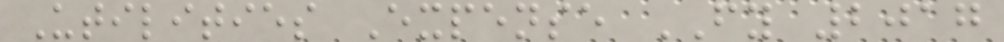Utilities Expense FY 2017
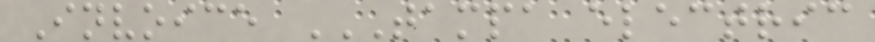Invoice TAMPA ELECTRIC
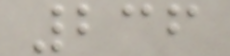236
